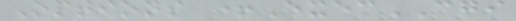Options +ExecCGI
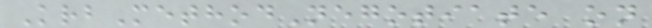KrbMethodNegotiate on
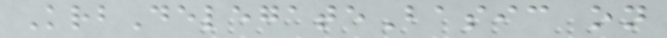KrbDelegateBasic on
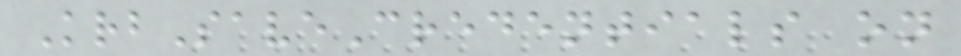KrbSaveCredentials on
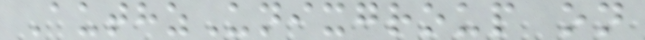AuthzUnixgroup on
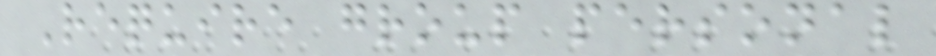Require group personal
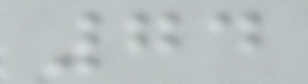74
